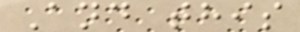And this
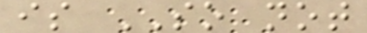is SO not
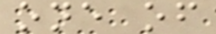one of
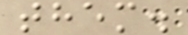them.
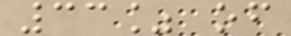33% of
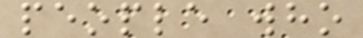people who
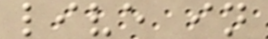live in
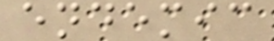endemic
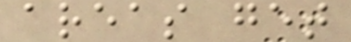areas get
